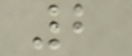2
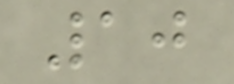10
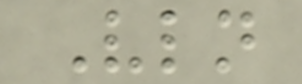Vln
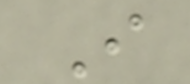I
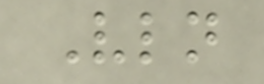Vln
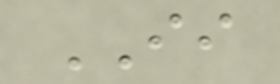II
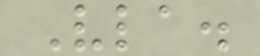Vla.
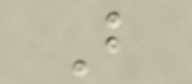B
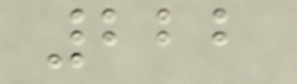222
